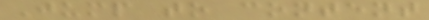Jump to content
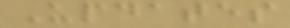Updates
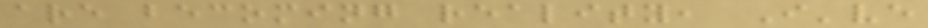are becoming reality, I've
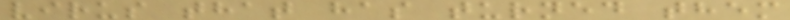virus that has turned them
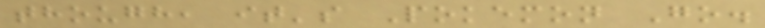though, it's Pokemon Go.
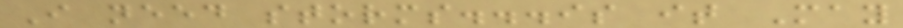I need storms...is it May
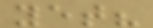yet?
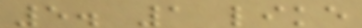5. 1 like
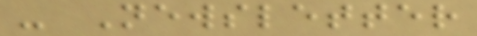- Newsletter
